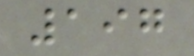197
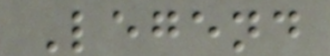Legend
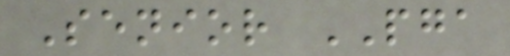Senior PGA
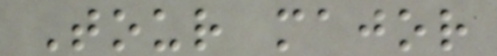Tour major
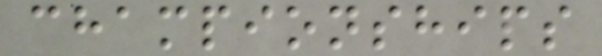championships
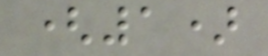(1)
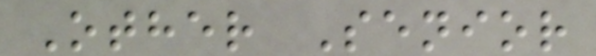Other Senior
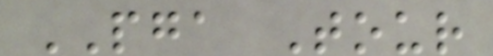PGA Tour
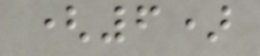(6)
